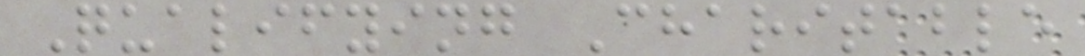Qualifying Charitable
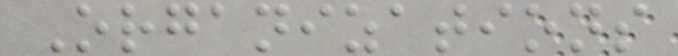Organizations
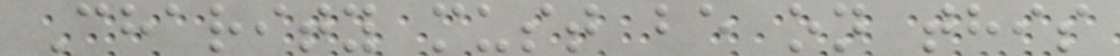Charity must be on this
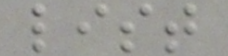list
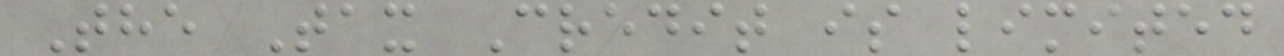The Tax Credit is limited
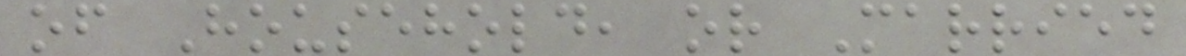of Household, or Married
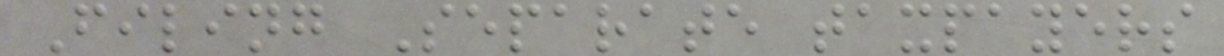Filing Separate taxpayers
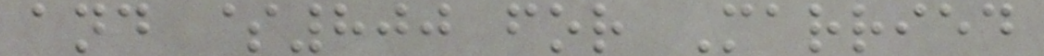and $800 for Married
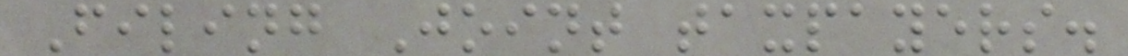Filing Joint taxpayers.
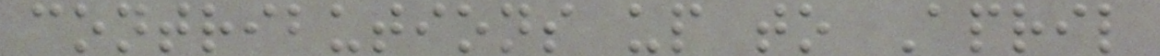contributions up to April
